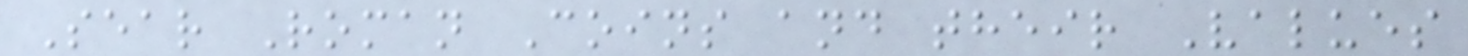Sear Roman Coins and their Values
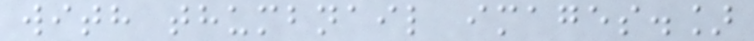with thumbnail images.]
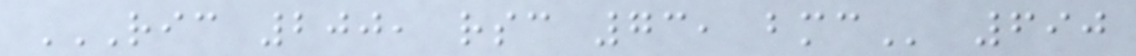RIC 200, RSC 73, BMC 690
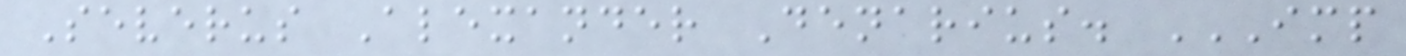Severus Alexander Denarius. IMP
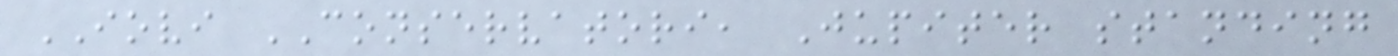IOVI CONSERVATORI, Jupiter standing
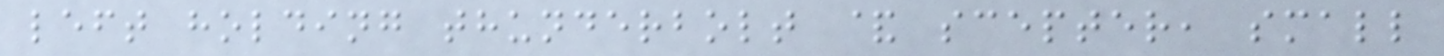left holding thunderbolt & scepter, small
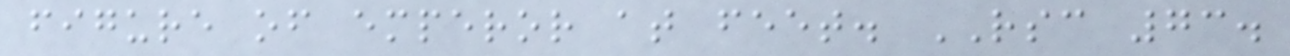figure of emperor at feet. RSC 73.
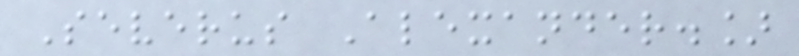Severus Alexander.]
